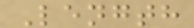Length
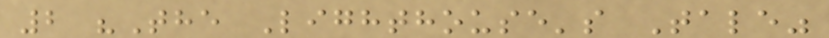2 "The Lighthouse's Tale"
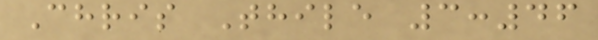Chris Thile 3:46
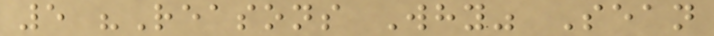5 "Reasons Why" Sean
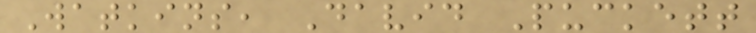Watkins, David Puckett
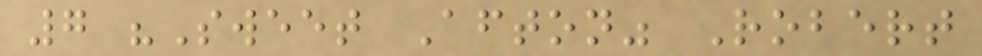7 "Sweet Afton" Robert
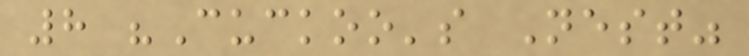8 "Cuckoo's Nest"
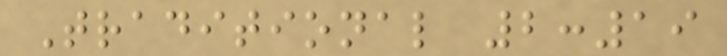Traditional 2:19
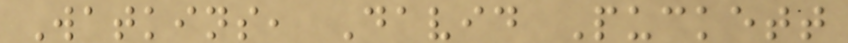Watkins, David Puckett
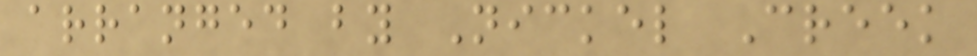arranged by Nickel Creek
